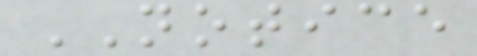NOTICE
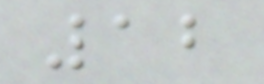12
